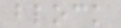block
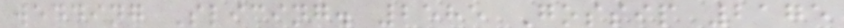wedding Slicing. 2585 Gossip 2175
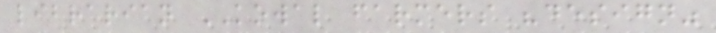librarian KOWAL farmers "design"
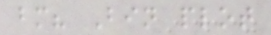bm? Bin plot
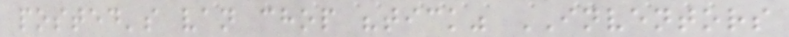posted's van chop "tick" INVENTORS
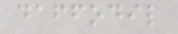daffodil
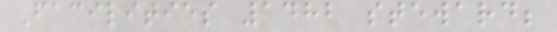Facilities 1482 steward;
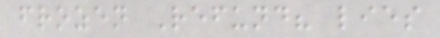frozen Refund? lies
